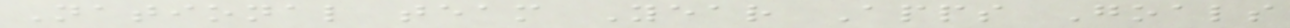National team Year Apps Goals
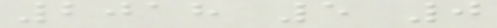2018 5 0
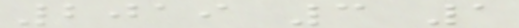2019 3 1
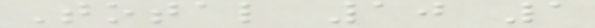Total 10 1
